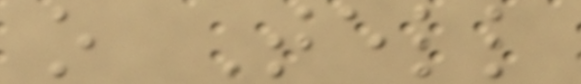o Tell
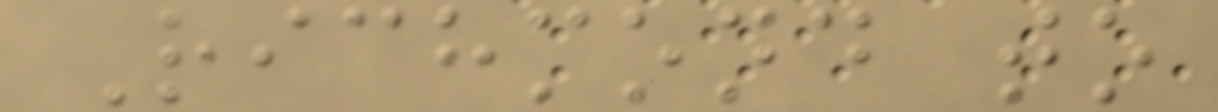Richmond to
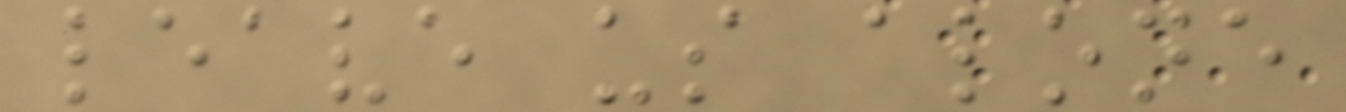leave us alone
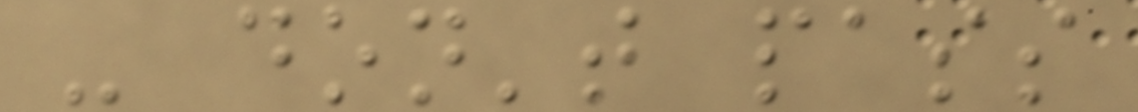- don't pass
